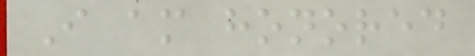I am honored
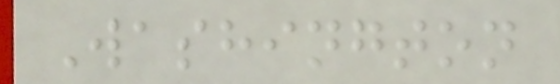Washington
